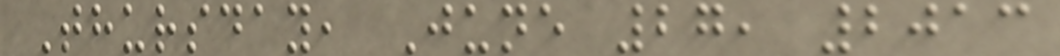Thursday, June 27, 2013
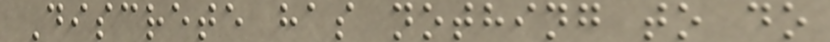Discrete has nothing to do
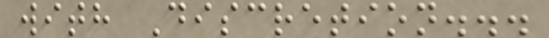with Discretion...
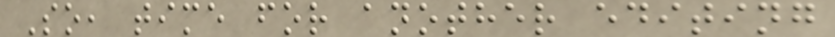So, time for another editing
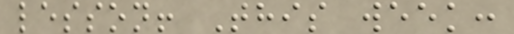lesson! This week:
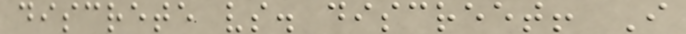discrete vs. discreet! I
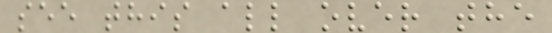see this all over the
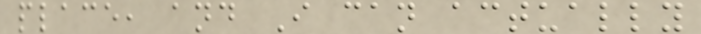place, and I can actually
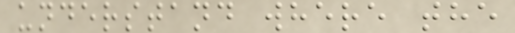understand where the
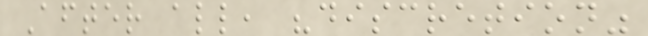After all, "discretion"
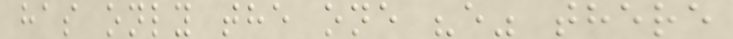has only the one "e" there
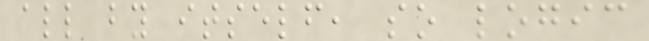all by itself, so logic
